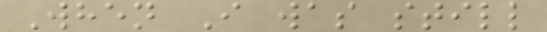When I was still
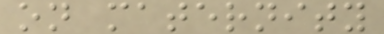on maternity
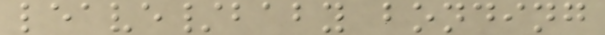leave/baby bonding
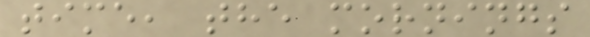time, the mornings
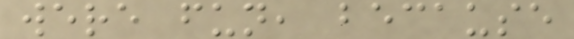were fun, because
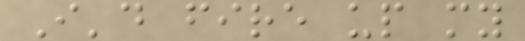I'd fire up my
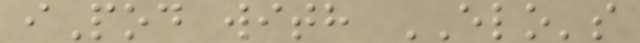iPod with ELO's
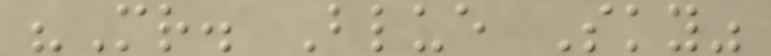"Mr. Blue Sky"
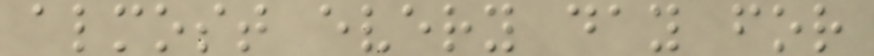almost every day for
